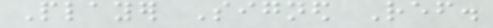Player Signed Ref.
